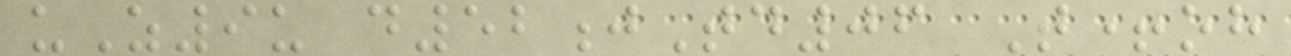uZ9u d52jTd06 T+oh
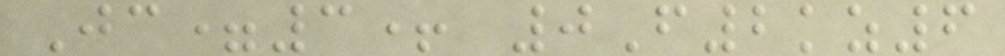Jc=3+ 0F2kz6
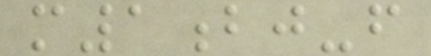m1bj-f
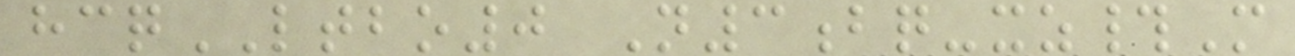hcqLTBO0 N3bq-xz#M
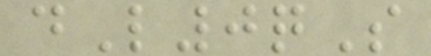dL0qS
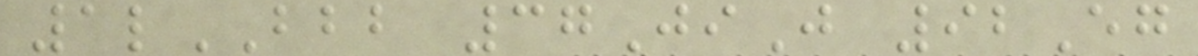1lBBB 37JiJ 92Eg
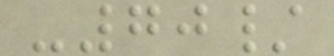-70/
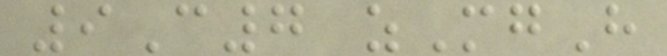9C7 zMgH
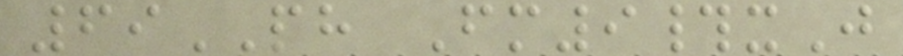69PH Fm9#xJ
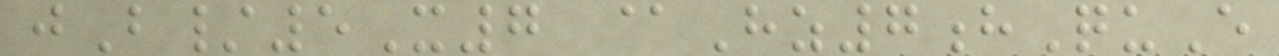jB/5X7 @Hz7hQuE
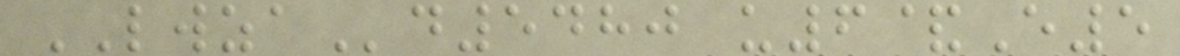LWZAd5480 u6&E5
